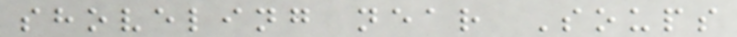shoveling near Soups
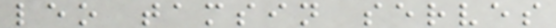leo tamsin serves
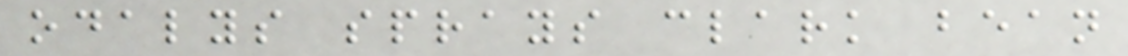odalys sprays clark bean
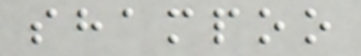shampoo
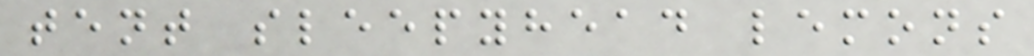tent sleepyhead lemons
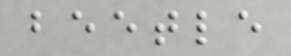beetle
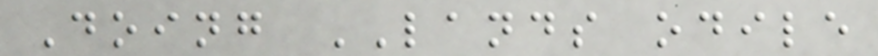Doing LANDS odile
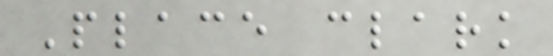Place clark
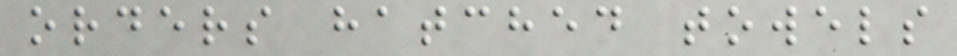orders hatched towels
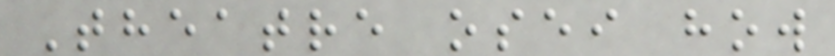Theatre osei how
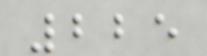225
